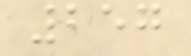257
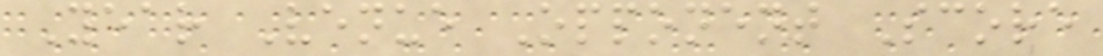Year Venue Opponent Score
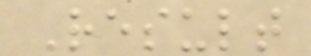Result
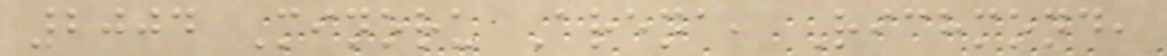2004 Minoru Arena, Richmond,
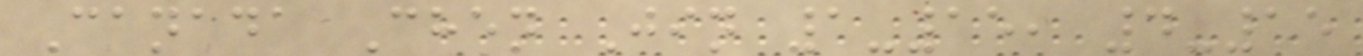Canada Chen Jin 1-15, 4-15
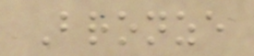Bronze
